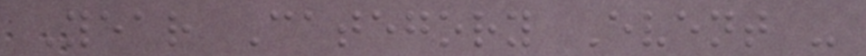Year Category Event -
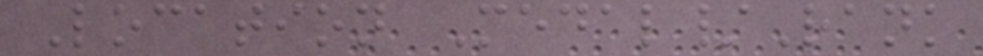Location Medal/Rank
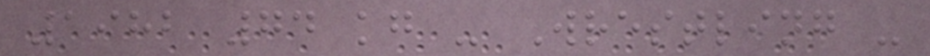1982 74 kg - Wrestling -
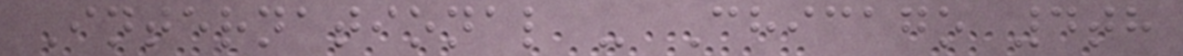International - Chicago 4th
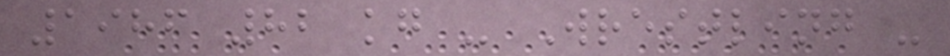1986 82 kg - Wrestling -
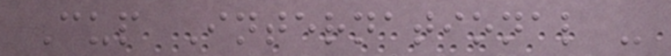Cup International -
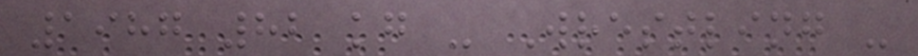1987 82 kg - Wrestling -
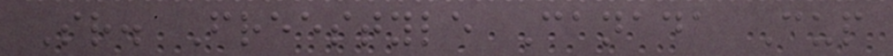Sr. Freestyle Canada Cup
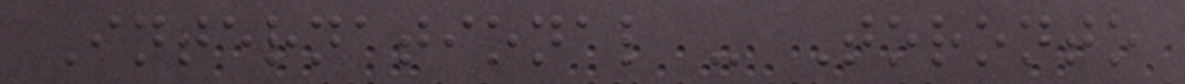International - Toronto
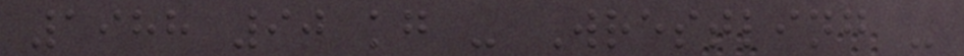1988 90 kg - Wrestling -
